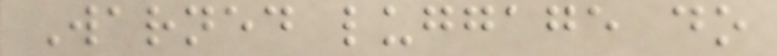Warned luggage do
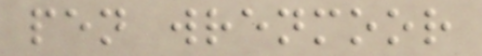pen wrenmoor
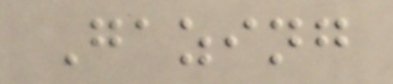Gazing
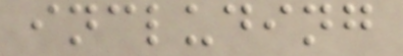including
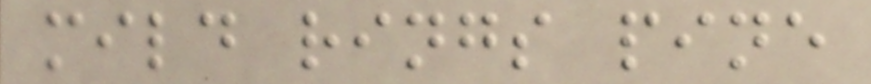mild rings pine
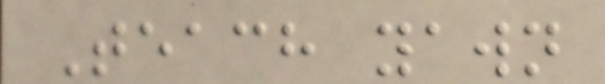Teach yawn
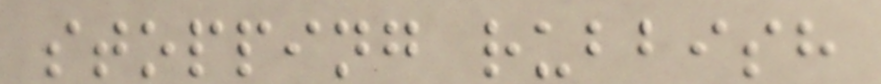stopping rubbish
